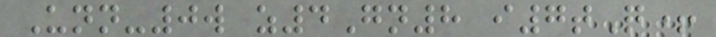Unn-0w z4Gn8 i7tQ+
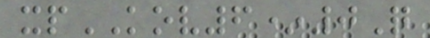xpKOV6*0Q
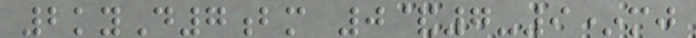2kyD7bm 0&7-9*mj
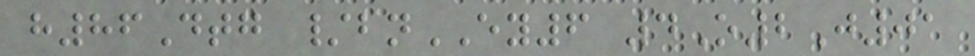h86Dtg /bnEY6 4O2J01
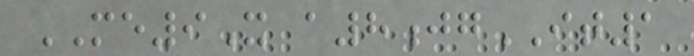ME9X a8jgIT1
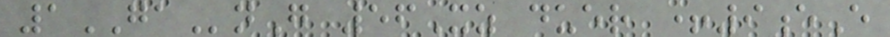1GAnG 56Xz duer +9eE
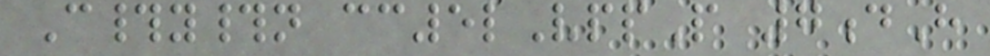C#y#n cc5lVppP 7dH
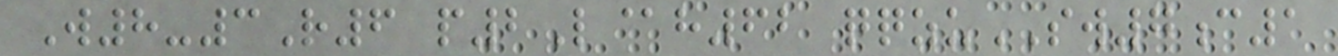W8-3R6 p2L@h62 qqzuSW7c1
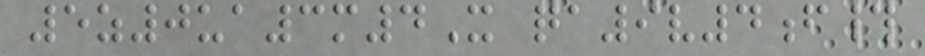5z0ua3m4X qa9v4f#
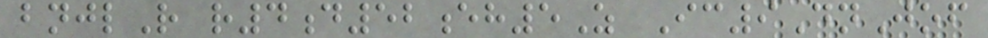bnjlR r4d52eh5Z Ic9DnJof
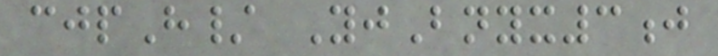cjpH/ YjBnyx3j
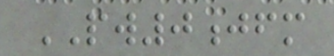PW0jfm
